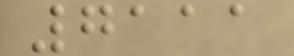7111
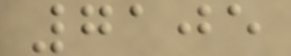7105
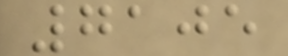7105
